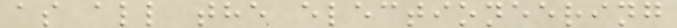as all the electioneering
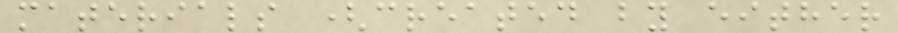materials (created by either
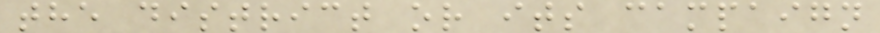the district or its campaign
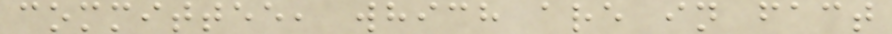committee, which are in fact
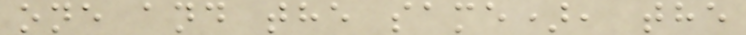one and the same), the
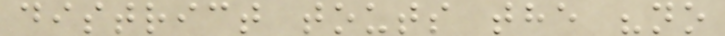district touts the "no
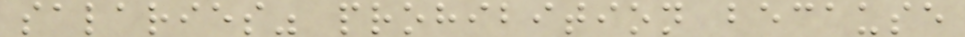salaries" prohibition because
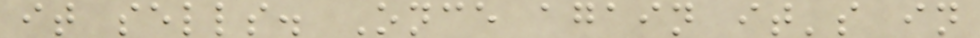it sells. Once again it's in
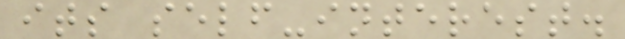its self-interest.
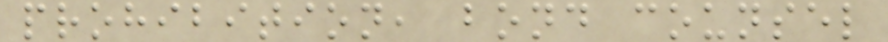prohibition, bond counsel
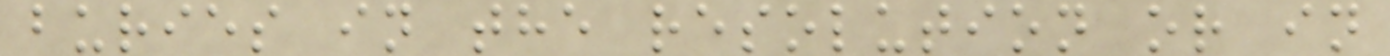buries in the resolution or in
